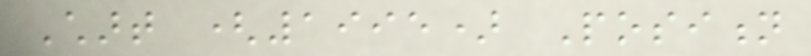Chart (1995) Position
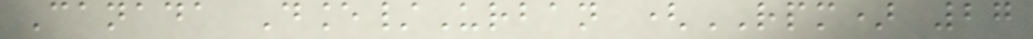Canada Dance/Urban (RPM) 27
